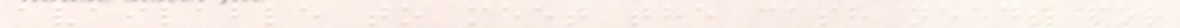available to meet the cash needs for
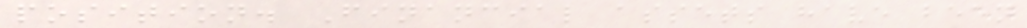position. Financial assets have been
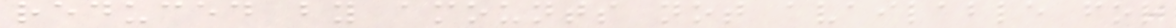reduced by amounts not available for
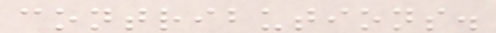contributions.
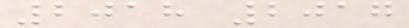2018 2017
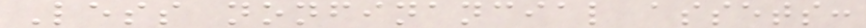Less nonfinancial assets:
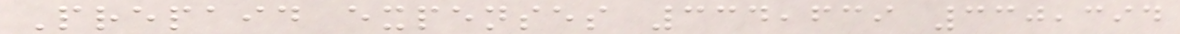Prepaid expenses 334,639 330,394
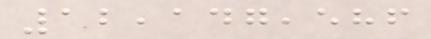12,147,586
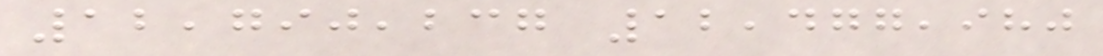12,790,237 12,477,980
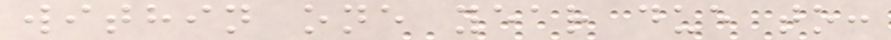within one year due to:
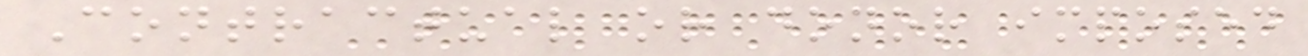Contractual or donor imposed
